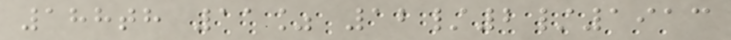188th 11% 12/2/1913
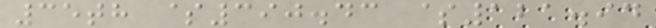35th $390.43 $121.94
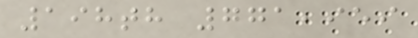198th 771,959
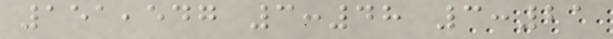151,547 3:48 3:21
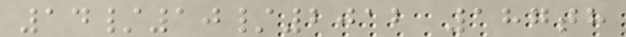14/10/2012 187th
